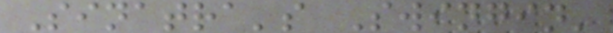Sinatra's Swingin'
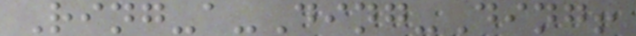Ring-a-Ding-Ding!
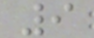9
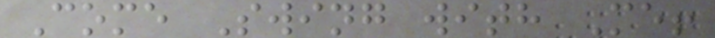Come Swing with Me!
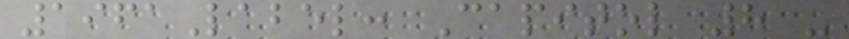1961Label: Capitol 8 -
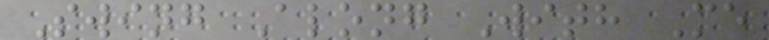Swing Along With Me
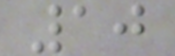10
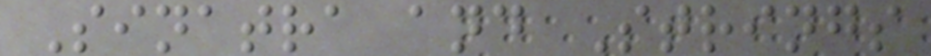Sinatra and Strings
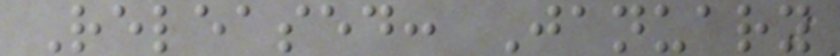Released: January
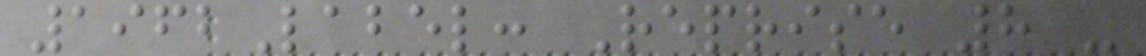1962Label: Reprise 8 -
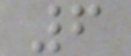6
